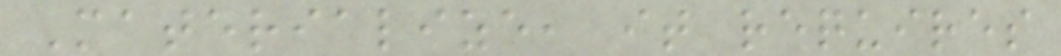Materialize, it requires
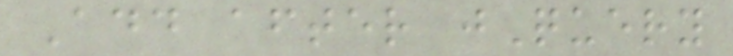Add after jQuery
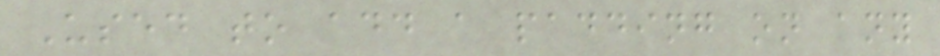Used to add a padding on any
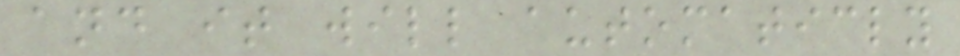and it will automaticly
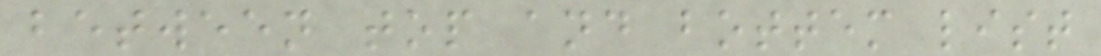between top and bottem list
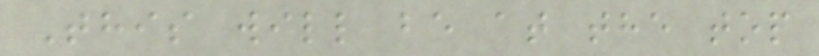This will be at the top
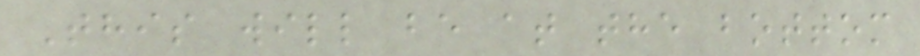This will be at the bottom
